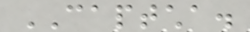CAPTCHA.
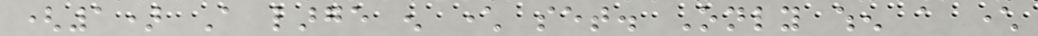(1) A large enough character set. Only when a character
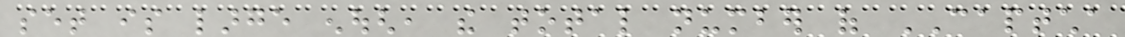set is large enough, the total number of CAPTCHA
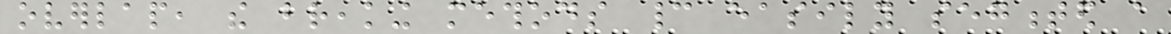overlap, the breaking methods cannot easily segmented a
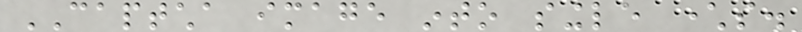CAPTCHA image into single characters.
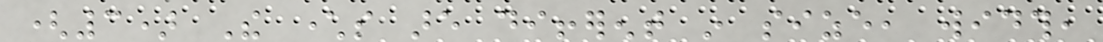(3) The characters are different in size, width,
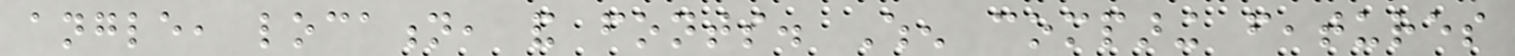angle, location, and fonts. When comparing features
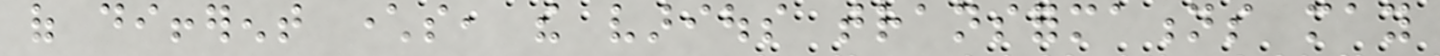of different characters, the various transformations may
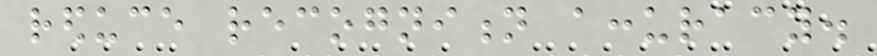reduce recognition accuracy.
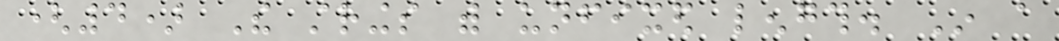(4) The strings with unfixed length. In a
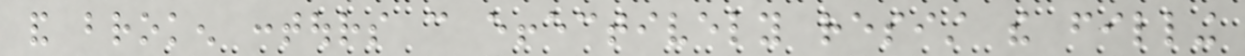and broken contours can effectively resist the filling
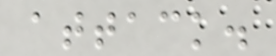attack.
